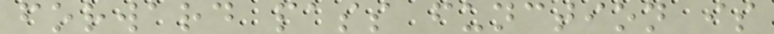forward pass function is
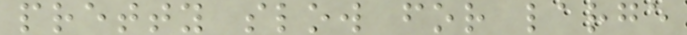pretty slow for large
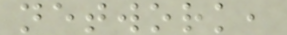network,
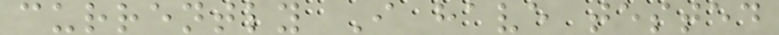currently I have tested
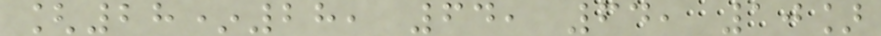[28*28, 64, 64, 10]
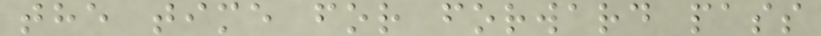the time for forward pass
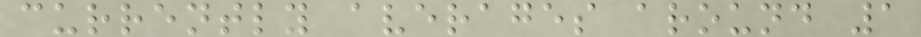currently averages around 1
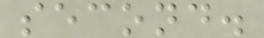second.
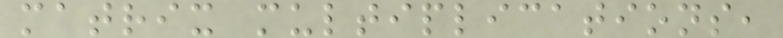matrix multiplications,
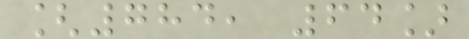[784, 64]
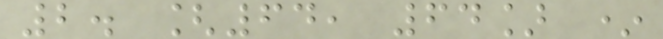2. [64, 64] *
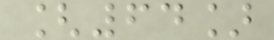[64]
